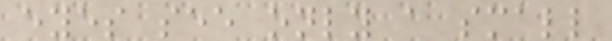eyes see only a small
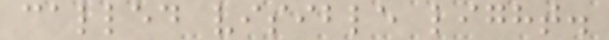called visible light.
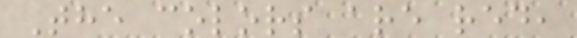The colors are red,
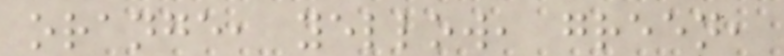orange, yellow, green,
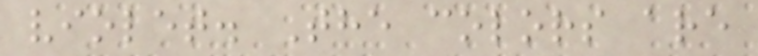violet. The colors are
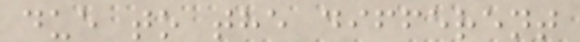due to the different
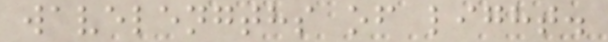wavelengths of light.
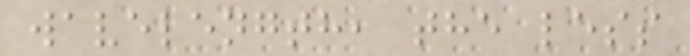wavelength, the less
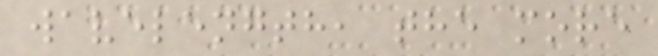wavelength, the more
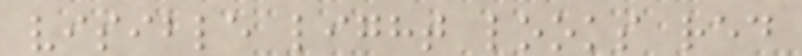visible light looks red
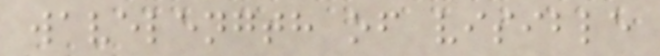wavelength of visible
